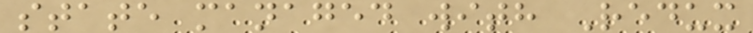state managed with Redux
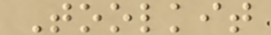Toolkit
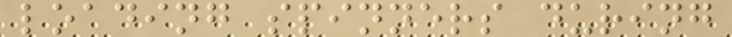loading spinners during
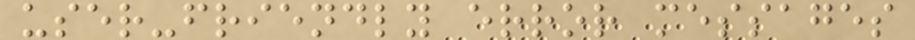user-friendly error messages
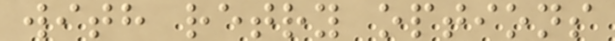with retry options
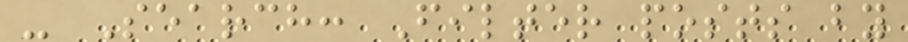- Search: Filter posts by
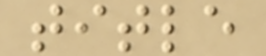title
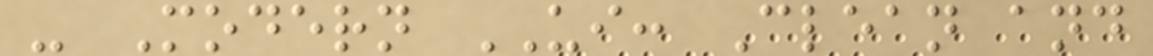- Modern UI: Clean and
